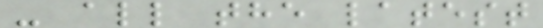- all the latest
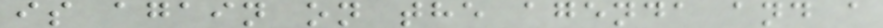is again on the agenda and a
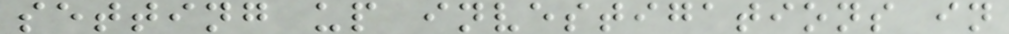setting up investigations in
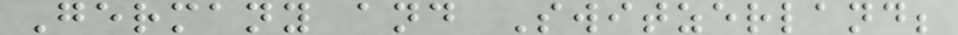Germany and Switzerland;
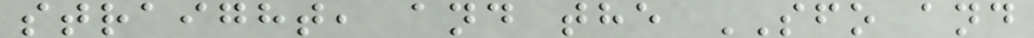straight, and the SFO and
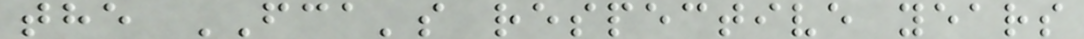the FCA's respective years
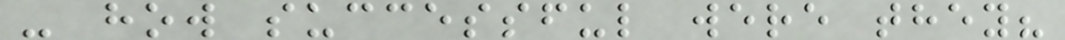- how successful were they?
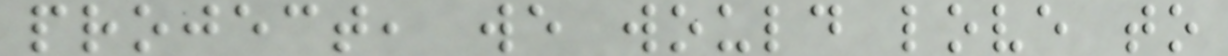project, we would love to
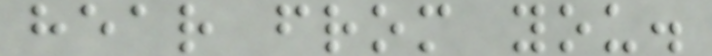hear from you.
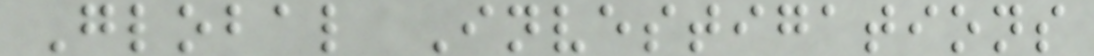Global Investigations
